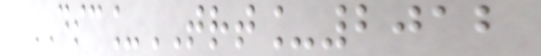DSC_TRT_2012
